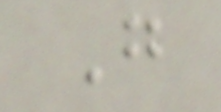G
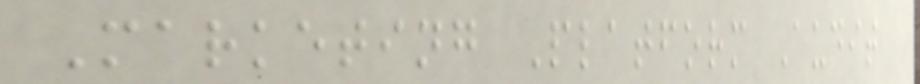Marketing Platform Audit
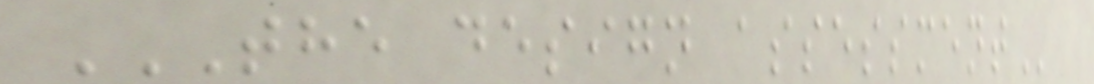THE DESIGN ASSESSMENT
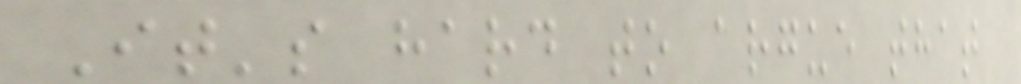It's hard to argue that
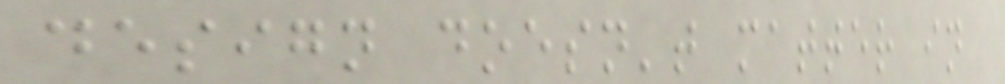design doesn't matter in
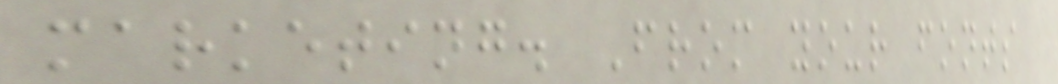marketing. From your fonts
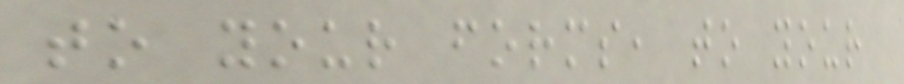to your forms, to your
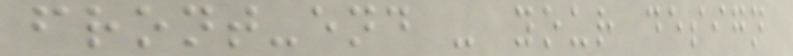front-end - your design
